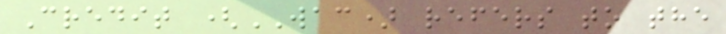Credit (WAC) refers to the
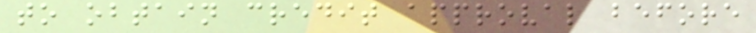to obtain credit approval before
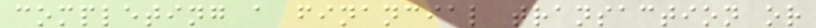completing a financial transaction or
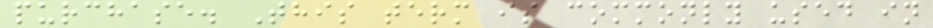purchase. This term is commonly used in
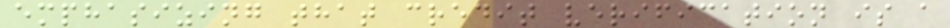emphasizing that credit verification is a
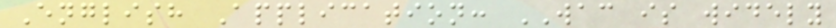English Application: WAC is widely
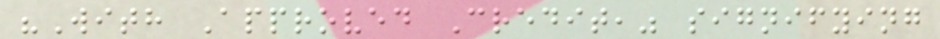"With Approved Credit," signifying
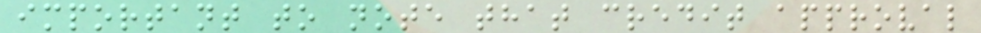important to note that credit approval
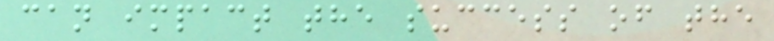can impact the success of the
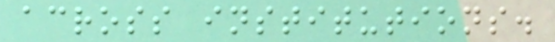across institutions.
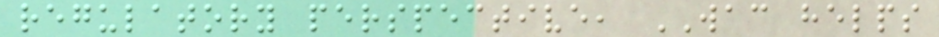regulatory perspective, WAC helps
